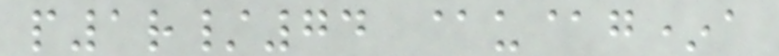p1r/74 @u@g*a
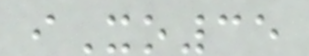iXo35
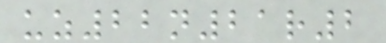uz22n21r2
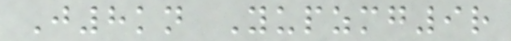J8kn Yupzmg9r
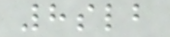8slb
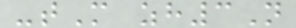-tM zh3N
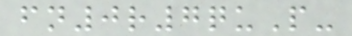fn0r7quP-
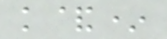k&*
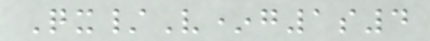Qx/V*g1s4
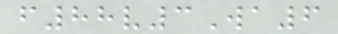f88v3Wa6
